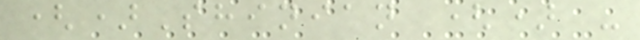()Shinian () -
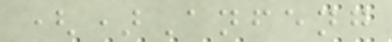()Anfeng
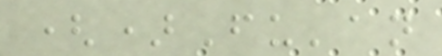()Fu'an
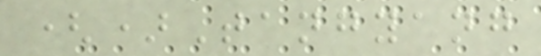()Tangyang
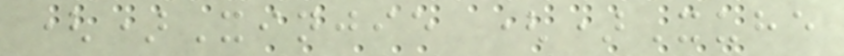()Xinjie ()Xuhe
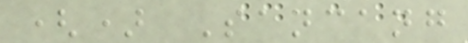() Sancang
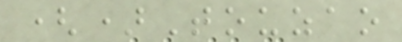()Touzao
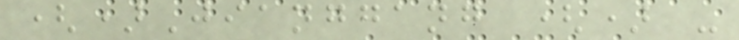()Jianggang () -
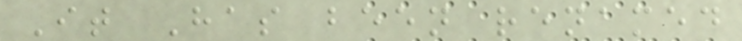It Has been renamed
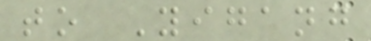to Yigang
